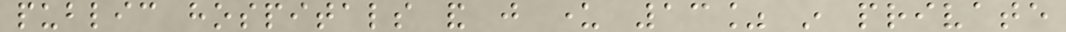public hospitals and just under 13% in private
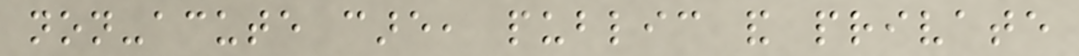non-acute care, public and private
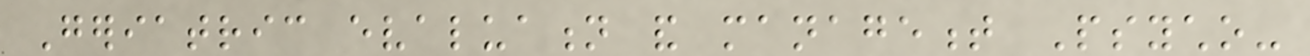Geriatric evaluation and management Psycho-
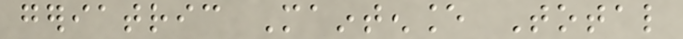geriatric Maintenance Total
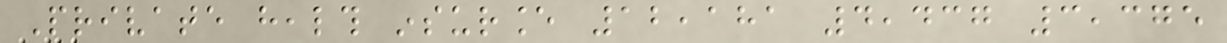Private health insurance 12,181 4,437 3,375
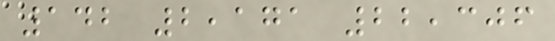142 2,171 22,306
